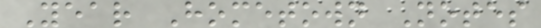Year Hometown Notes
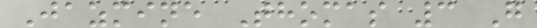Jazmine Thomas 3 G
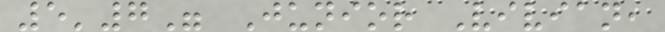5'7" Junior Vivian,
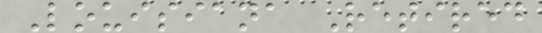Louisiana Retired
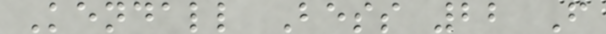Kendall Bess 22 F
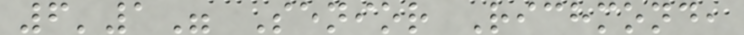6'1" Senior Richmond,
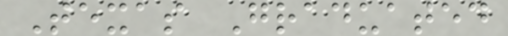Texas Graduated
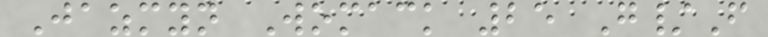Jazmyn Womack 25 G/F
